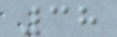38
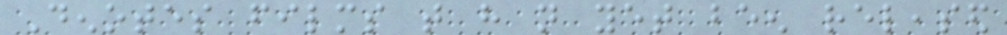Denotes films that have not yet been released
